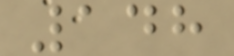148
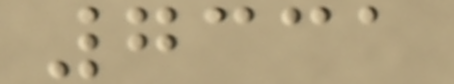7331
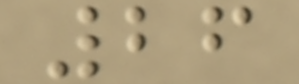26
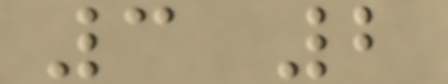3 2
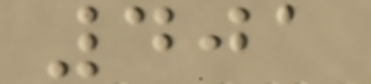401
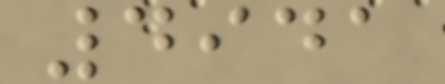4941
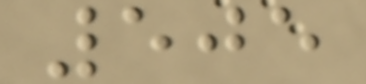505
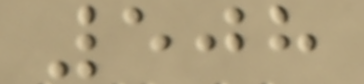508
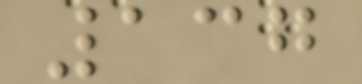137
